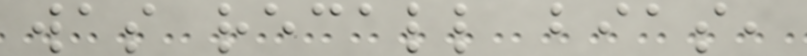was recall bias,
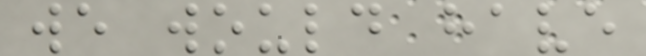we would have
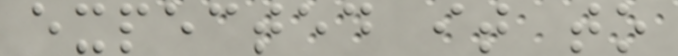expected it to
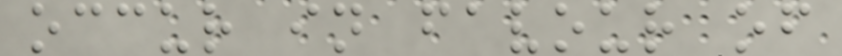occur in favour of
